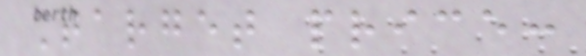Target price:
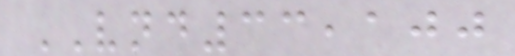VND33,100
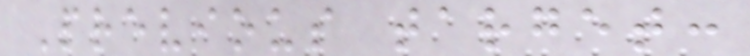Previous target:
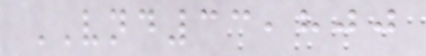VND33,800
